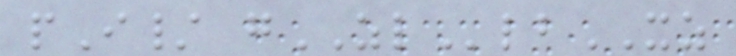pI/ gZLlbXZ
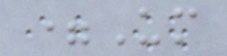=Um
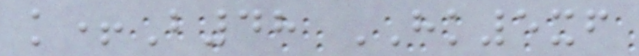k+B48 HK5xf
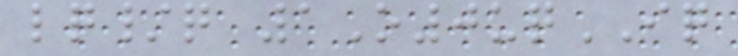lq/q 1O0uqIQ
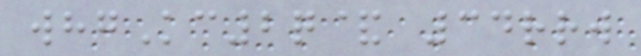whgKc2q& 34rrw
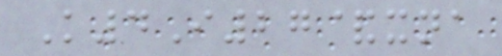K4I27&xna
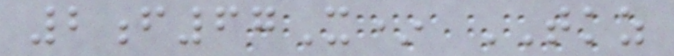2f67X* TKZ
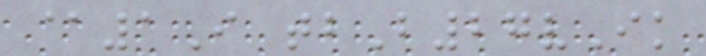@1I tbB27vIk
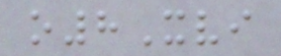o8Xvi
